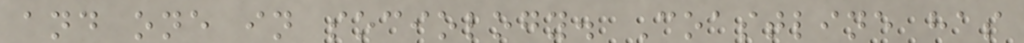and one in sociology. Coastline has
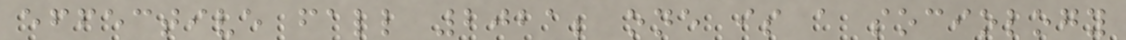effective fall 2021; one is a sociology
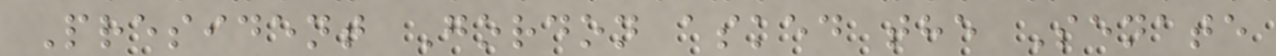President Gordon asked the Senate
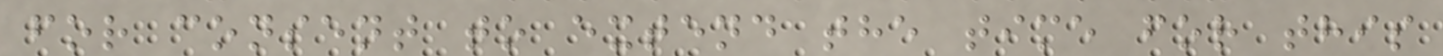for consent to extend the time for this
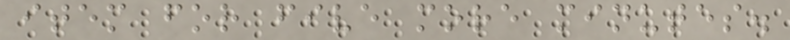item for five more minutes.
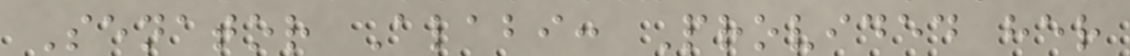Senator Alabi: Provided her
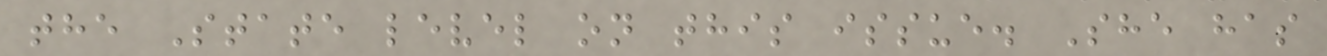the State level on this issue. She has
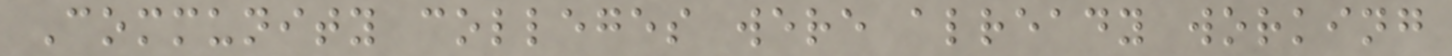Community colleges were already working
